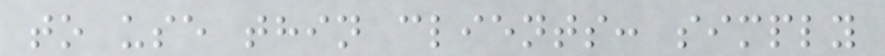to use thin clients: simply
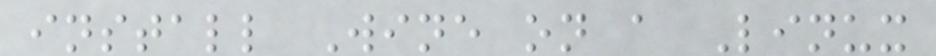install Wine on a Linux
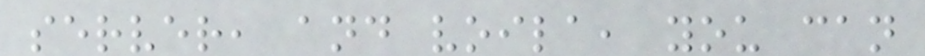server, and voila, you can
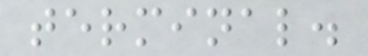terminal.
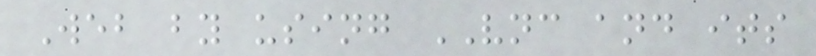Web by using VNC and its
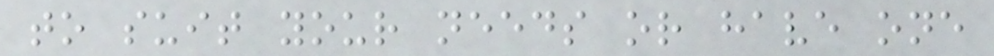to suit your needs or have one
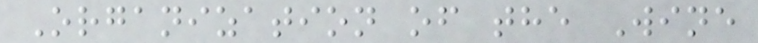Organization of the Wine
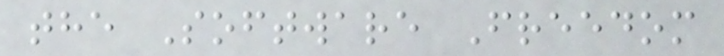the Software Freedom
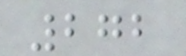272
